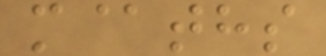m@ths
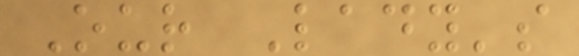Our Lady's
